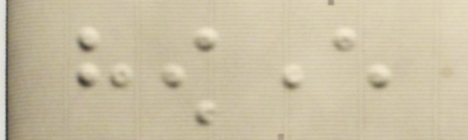however
